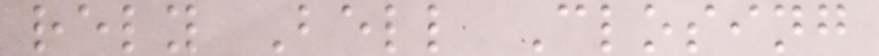rely Bell Closing
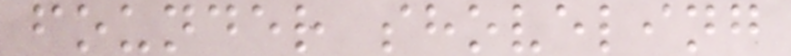founder shoveling
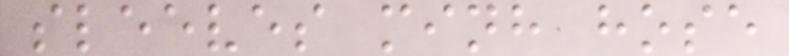sleeves minh hose
